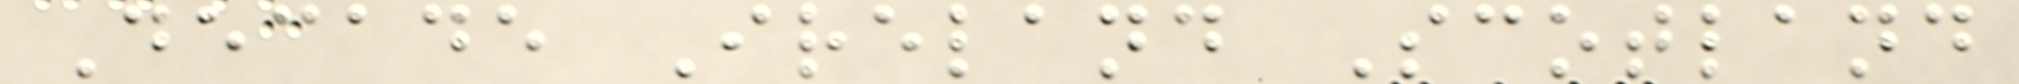Decade Ireland Scotland
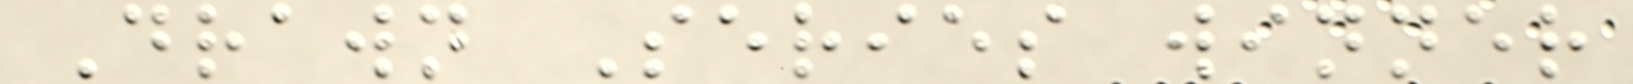Drawn Series winner
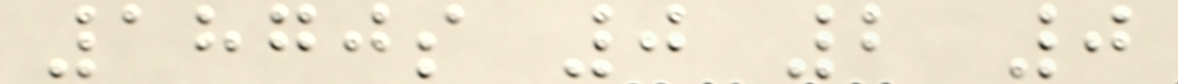1870s 0 2 0
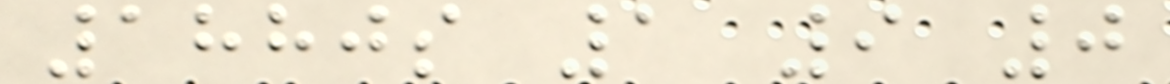1880s 1 9 0
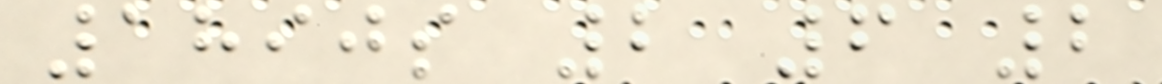1890s 2 6 2
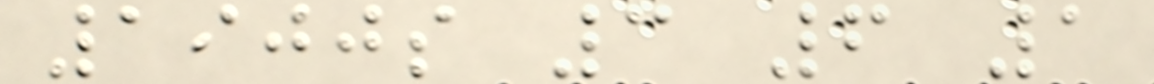1900s 3 6 1
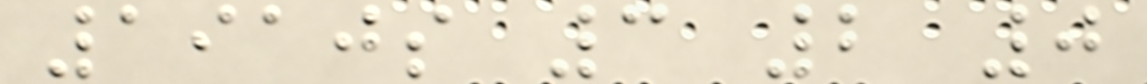1910s 3 2 0
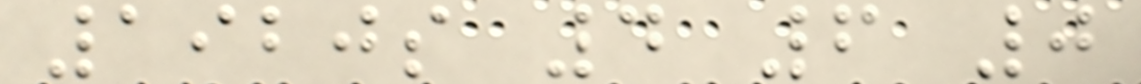1920s 4 6 0
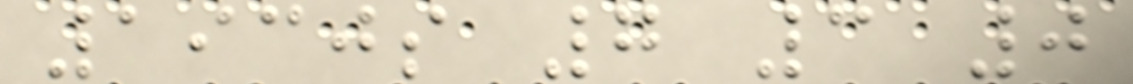1930s 7 3 0
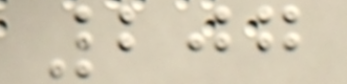207
